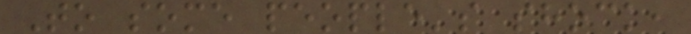To some people's shock,
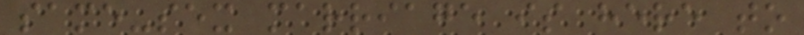same-sex marriage is here to
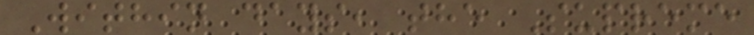Within days, the Supreme
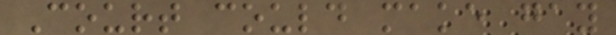Court could make gay
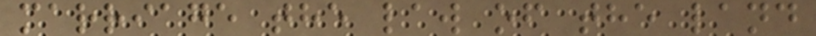marriage the law of the land
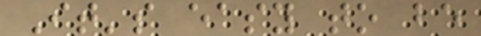It's easy to be
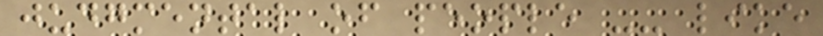judgmental of people -- like
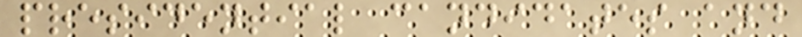presidential candidates and
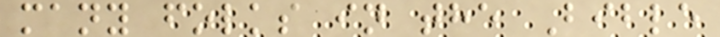many folks in the Bible
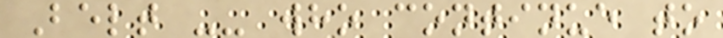Belt -- who continue to
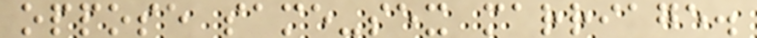oppose same-sex marriage.
